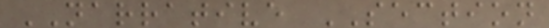NARRATIVE SECTION
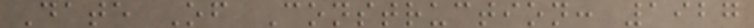Date Of Construction: 1927
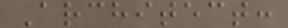Architect:
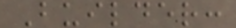Builder:
